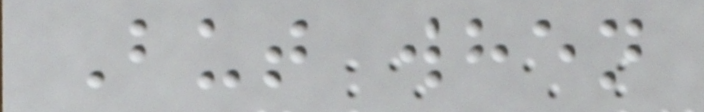But when
